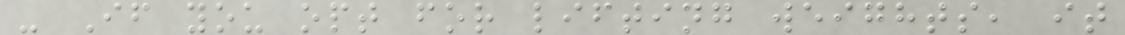- If you opt for lifting weights, it
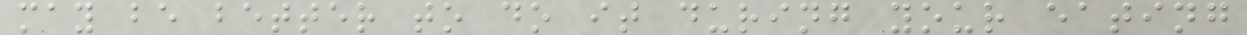may be better to do it during your eating
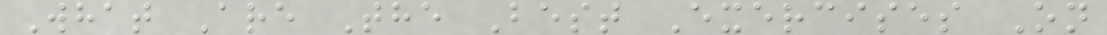What Are The Best Exercises On
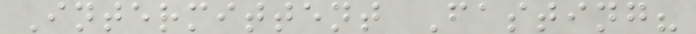Intermittent Fasting?
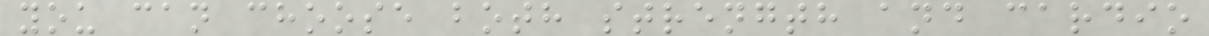you can choose both strength and cardio
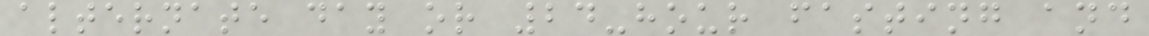alternate day or 24-hour fasting and
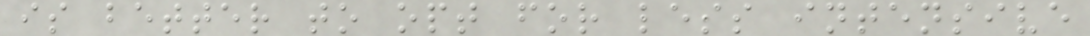is better to opt for less intensive
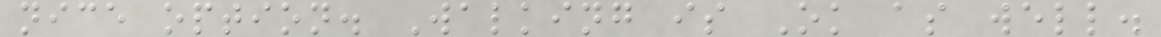nice option. Walking is Ok as well.
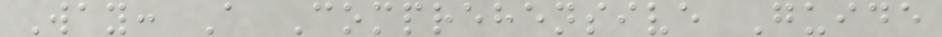Way: A Comprehensive Guide
